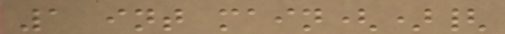1 int main(){
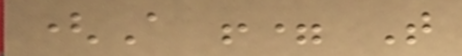(A != T
